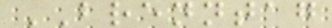BRENNTAG
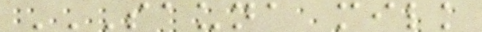SAUNA MILK
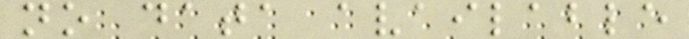no data available
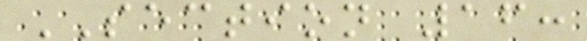SECTION 16:
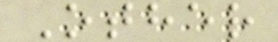Other
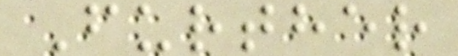Further
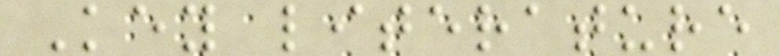Key literature
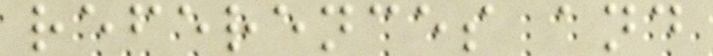references and
